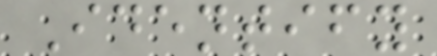Identify
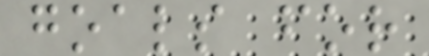goals for
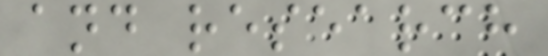and research
